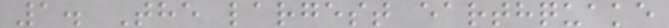1. The largest earthquake
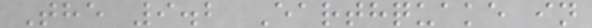The 9.2 Earthquake in
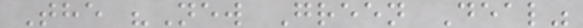The "New Green Deal"
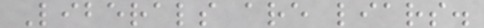Liberals are liars.
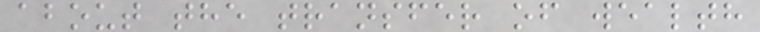about the transfer of wealth
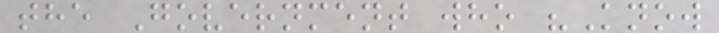the Government who "Know
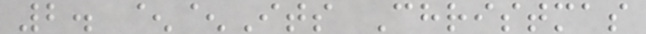2. ^^Its Christmas
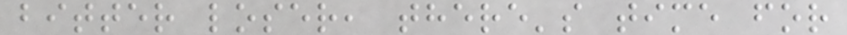bitter loser, there's time for
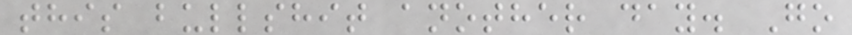this bullshit another day. Go
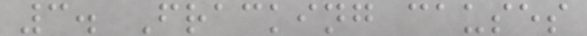3. Fracking causes
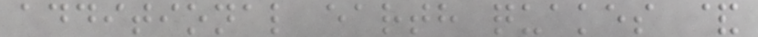additional earth quakes &
